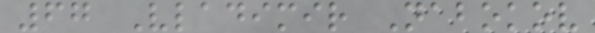67 Vladimir Nabokov
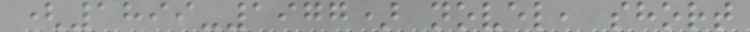(1899-1977) novel, short
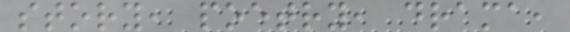story, poetry, drama,
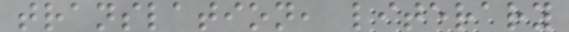translation, literary
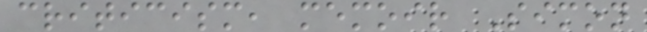criticism, memoir Simon
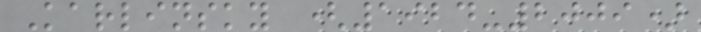Karlinsky (1924-2009)
